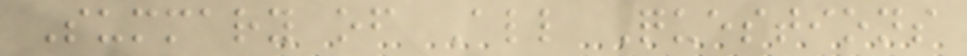Summary of All Questions
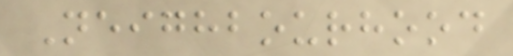Neighbourhood
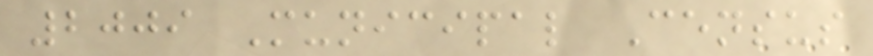2009 Municipal Census
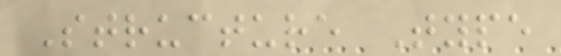Structure Type
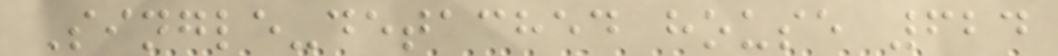Single-detached house 624
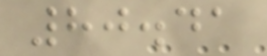80.41
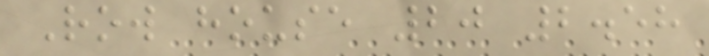Row house 20 2.58
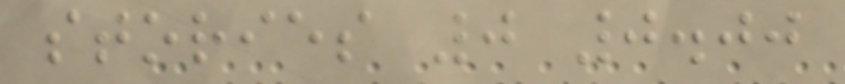stories 0 0.00
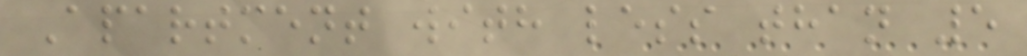Apartment with less than 5
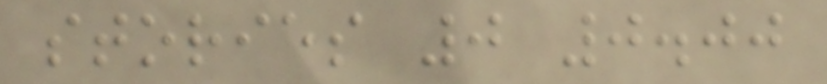stories 0 0.00
